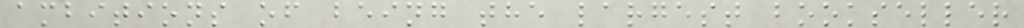ambitions of being the largest bookseller
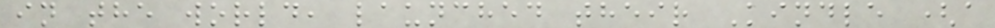in the world, launched their Kindle (a
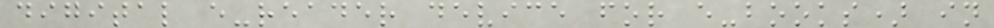digital e-reader device for e-books) in
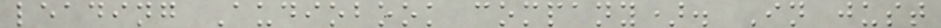leading Audiobook company). In just
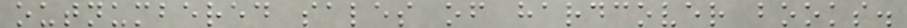outnumbered sales of hardcover books.
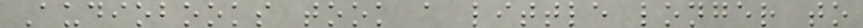Audiobooks took a little longer to
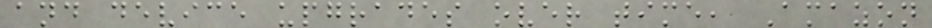and device upgrades over time, Amazon
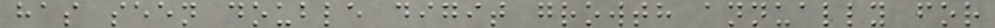has seen double digit growth annually for
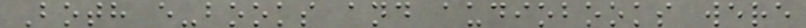Both e-books and audiobooks were
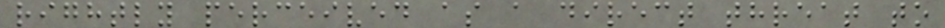rightly perceived as a direct threat to
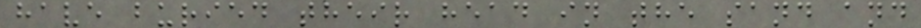have buried their head in the sand and
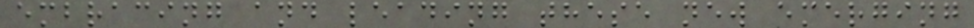embracing and leading these new emerging
